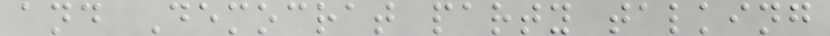and Democrat party talking
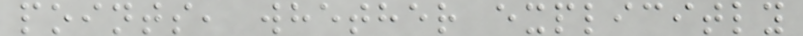points, whether explicitly
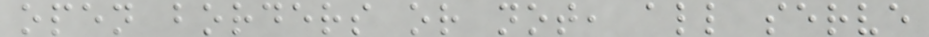open borders or not, all serve
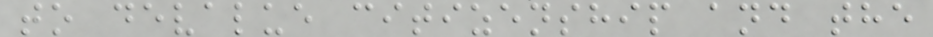to devalue citizenship and the
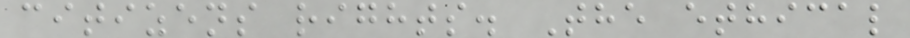citizens rights. The ethical
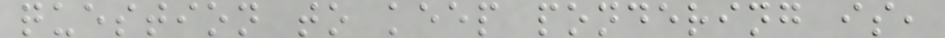question to keep pondering is,
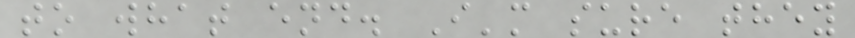to what end. I'm sure they
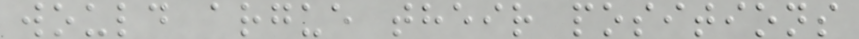would argue their positions
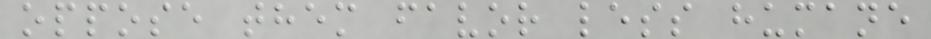oppose them favor less humane
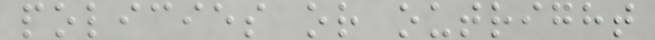policies or outright
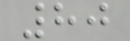80
